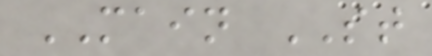MAIN ST
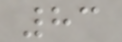83
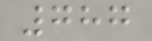787
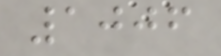1006
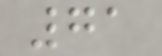71
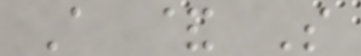A & S
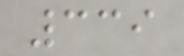339
